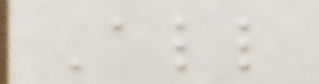All
